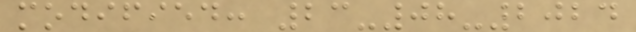modified: 23-08-2024
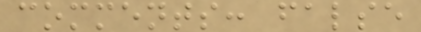comments: false
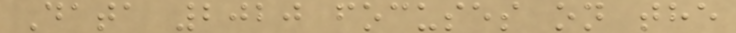Data 2020 focuses on the
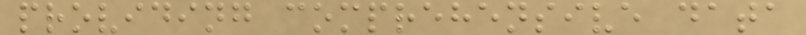providing comprehensive data
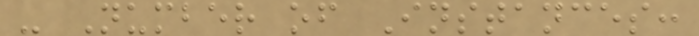- Number of Instances:
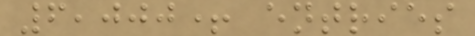6,000+ entries
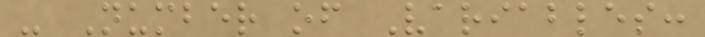- Number of Variables:
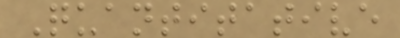Quantitative
